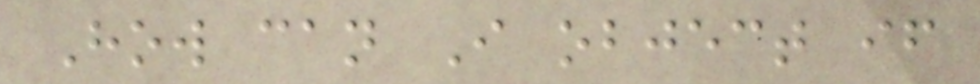How can I object if
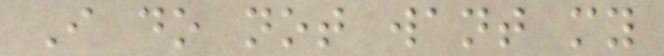I do not want my
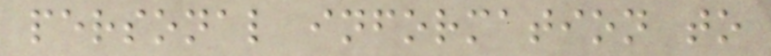personal information to
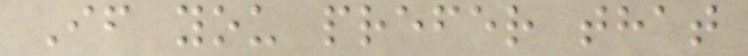If you prefer that
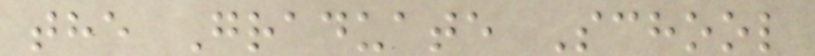the Graduate School
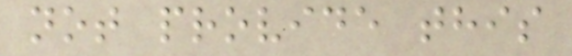not provide this
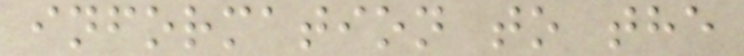information to the
